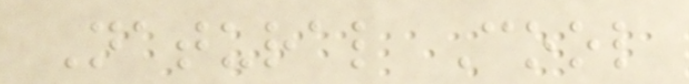Natural Cool
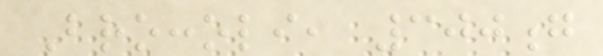Broccoli, 300g
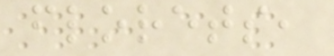florets,
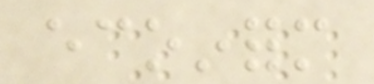ecoinform
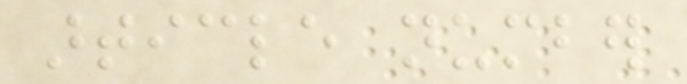article number
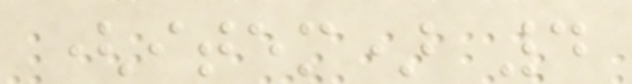(item) 4
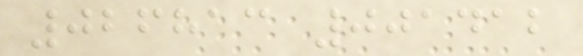026813 001412
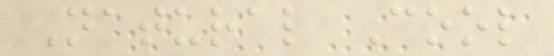Natural Cool
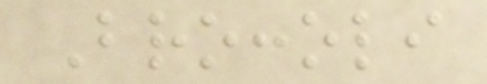Broccoli
